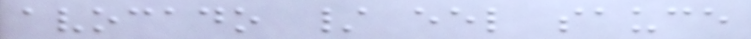avocado / eel sauce
